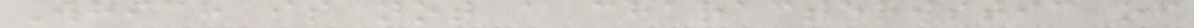Which is not a characteristic of
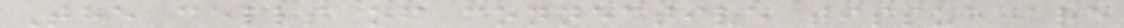The cells of connective tissue are
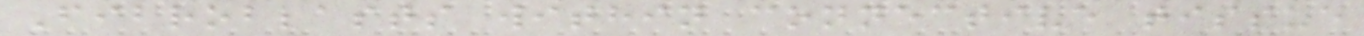Fibroblasts within connective tissue
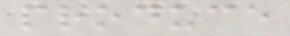produce
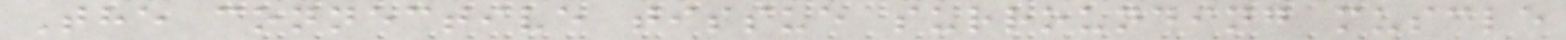The connective tissue surrounding muscle
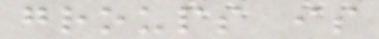groups is
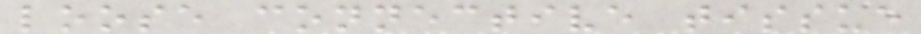loose connective tissue
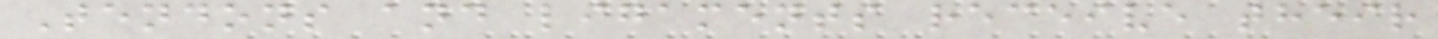Tendons and ligaments receive their
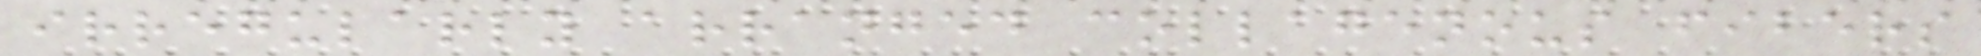irregularly arranged collagenous fibers
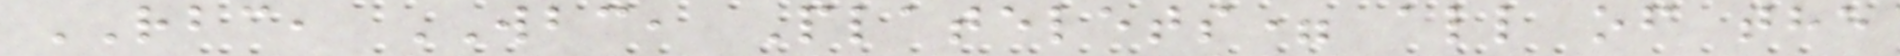RBC, WBC, Platelets= all of the
